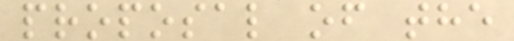proposal of the
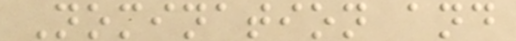Nomination and
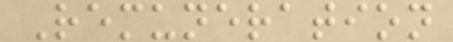Remuneration
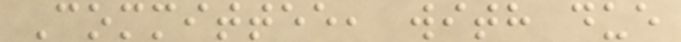Committee, with due
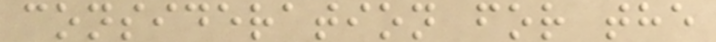consideration for the
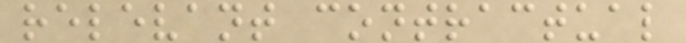relevant contractual
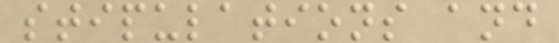stipulations and
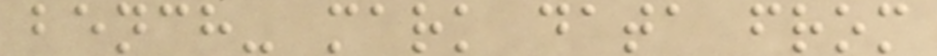bench- mark data from
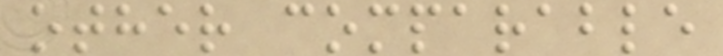other comparable
